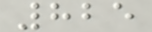825
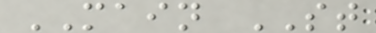MAIN ST
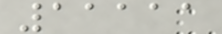11111
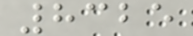8325
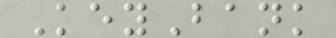KeyBank
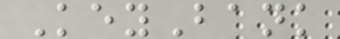KeyBank
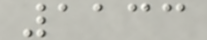1133
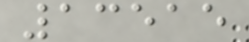13515
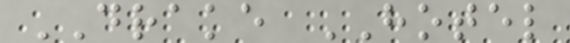DRAKE HOTEL
